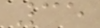35
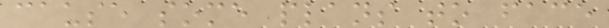cause some plans to face
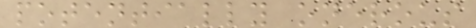potentially onerous
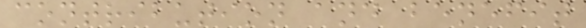contribution and benefit
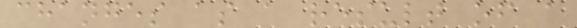changes as a result of a
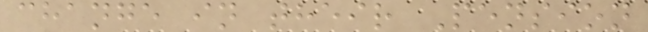change in their Pension
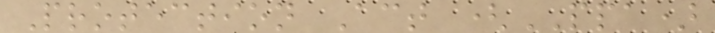Protection Act (PPA)
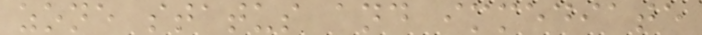zone status and immediate
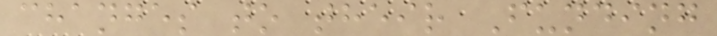changes to their Funding
